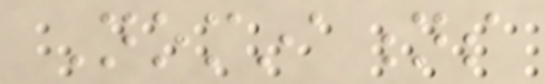Nominations
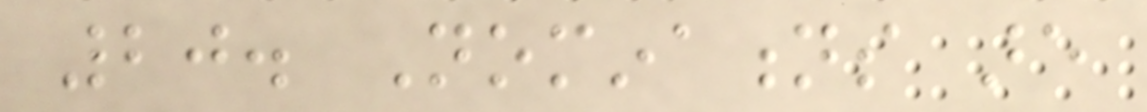20. Nominations are
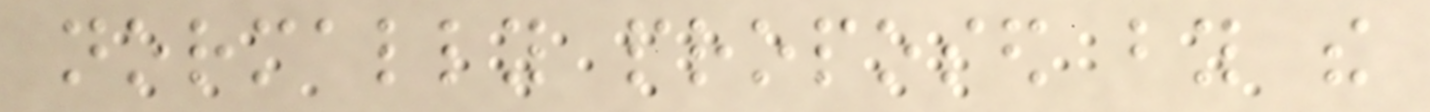normally proposed by the
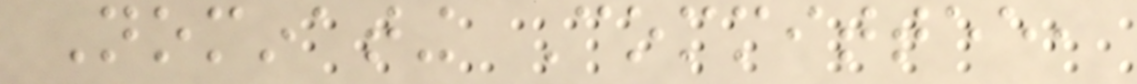Nominating Committee,
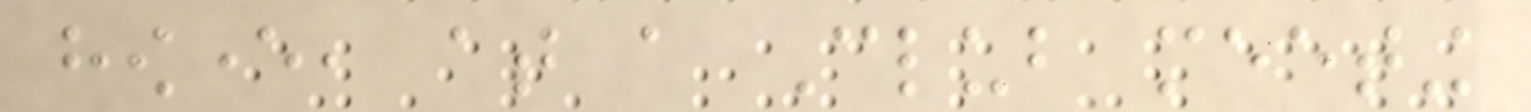however, at a Club meeting
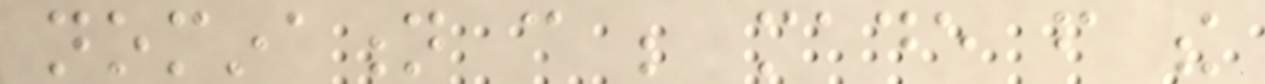nomination can be made from the
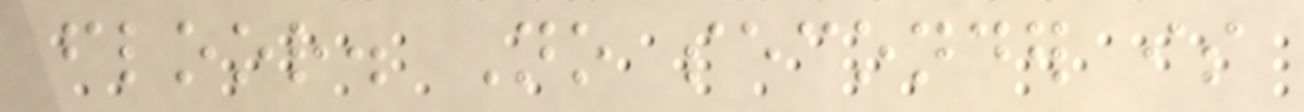floor. No seconder is
